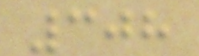308
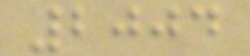2004
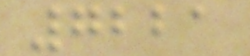7221
